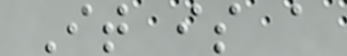It is a
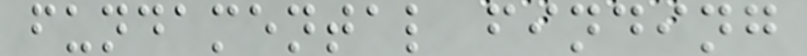fundamental finding
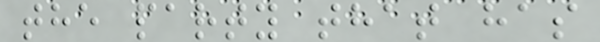the party that has
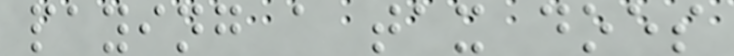paying a tax does
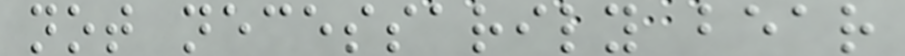not necessarily bear
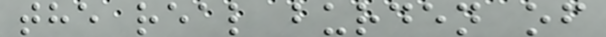the real burden of
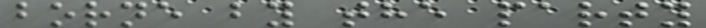borne by the party
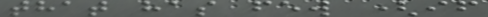that has few (if
